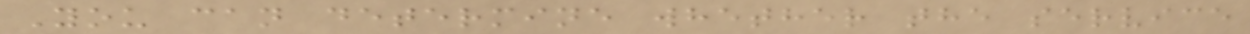You can determine whether the service
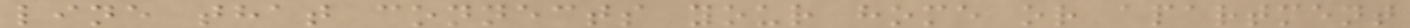line that connects your home or apartment
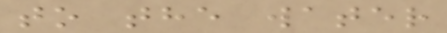to the water
